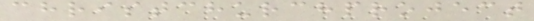christchurchproject
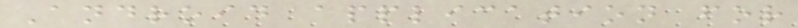Android application for
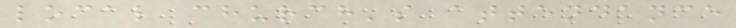local church's attendance
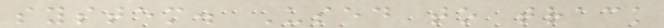system. Used to track
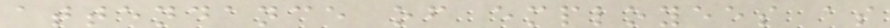attendance of employees as
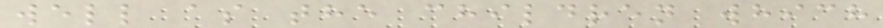well as the children which
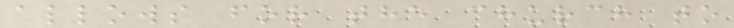allows for the church to
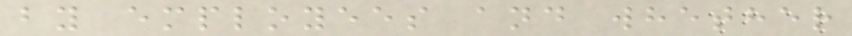by employees and whether
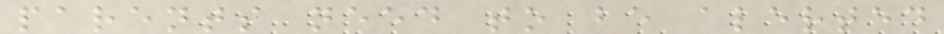parents need to be alerted
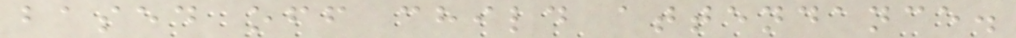based off child attendance.
